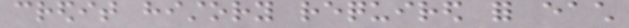credit history required for each
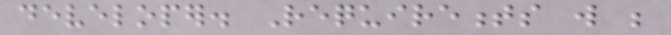developer. Requirements will be
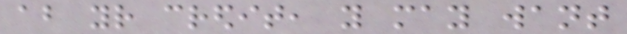about your credit, you may want
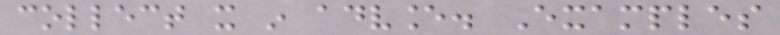collect it in advance. Examples
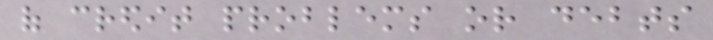of credit problems or debts
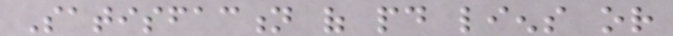Satisfaction of paid liens or
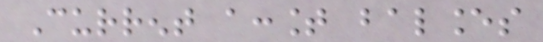Current account balances
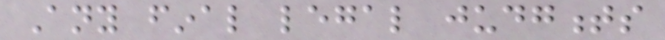Any final legal judgments
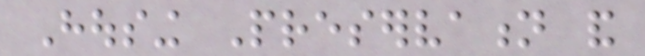Housing Preservation and
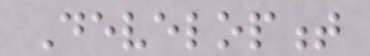Development
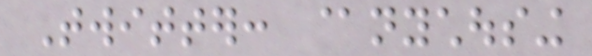Twitter: @nychousing
